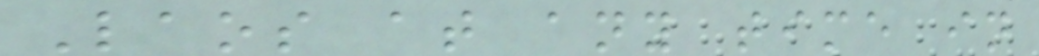Laos at any time in
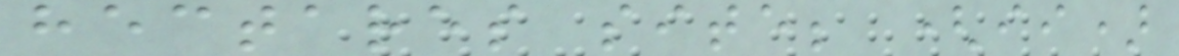hectares site; (ii)
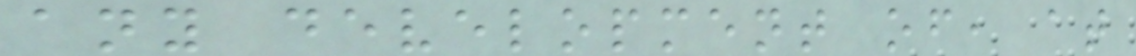any development of, at
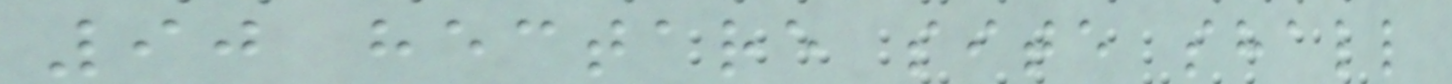90 hectare site shall
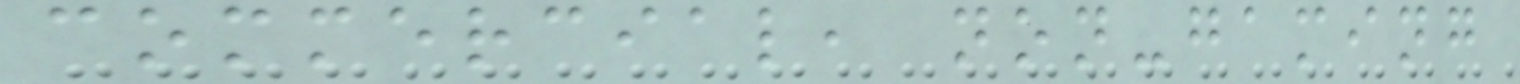commercial, non-gaming
